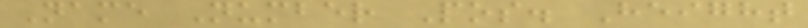Name Number Pos. Height
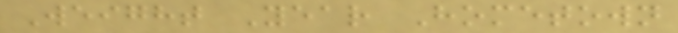Weight Year Hometown
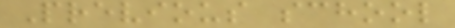Previous school
